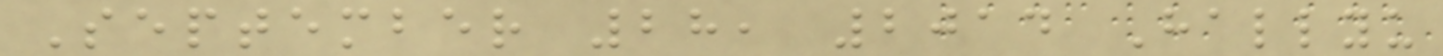September 28, 2014 Hallyu
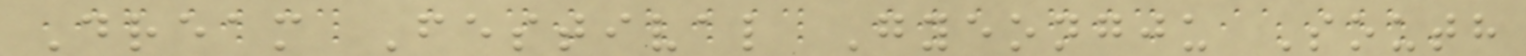Dream Festival Gyeongju South
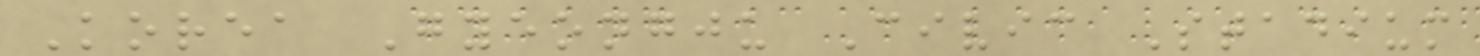Korea Gyeongju Civic Stadium
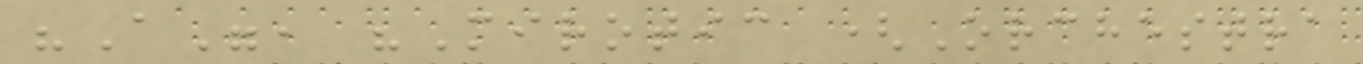"A", "Mirotic (Orchestra
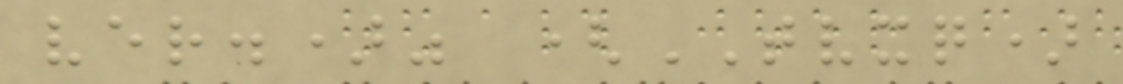ver.)" (TVXQ)
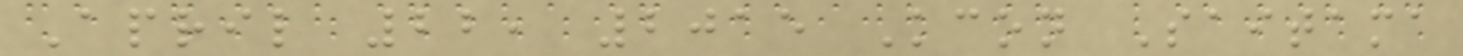April 22, 2015 Kcon Saitama
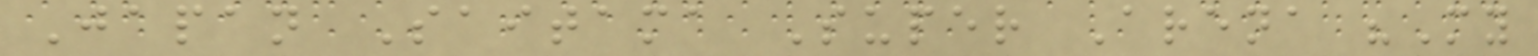Japan Saitama Super Arena "My
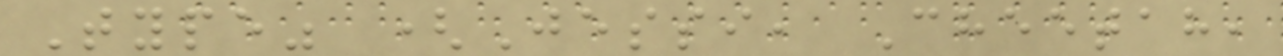Type" (Jessi, Cheetah,
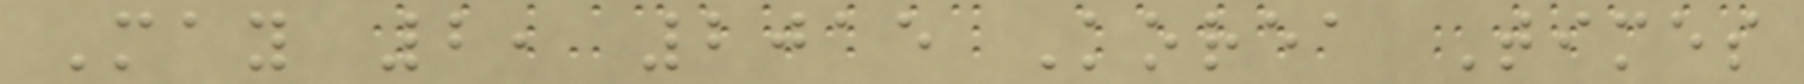May 2, 2015 Korea Times
